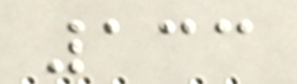133
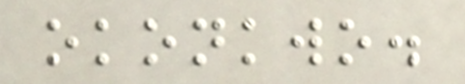okonkwo.
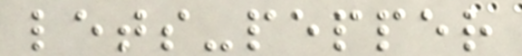lets-pepper
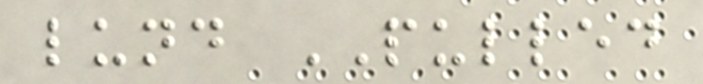lund PULLED
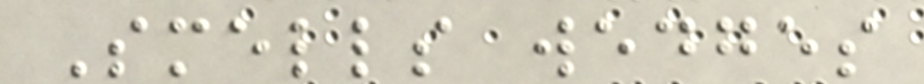Smells wedges
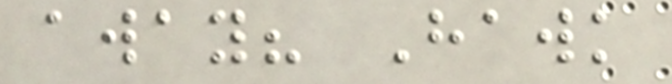away? Hawk
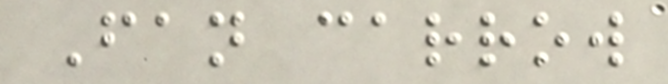Fan carrow
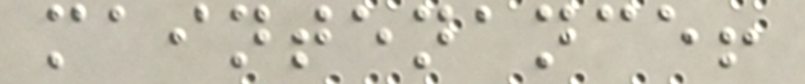maintenance!
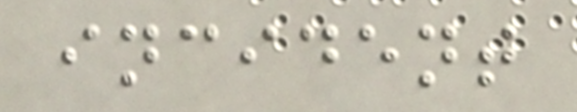incident
